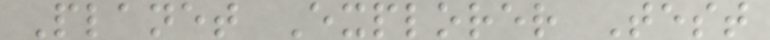Planet Explorer Test
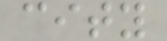city
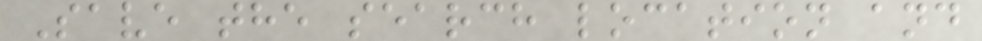Save the search location and
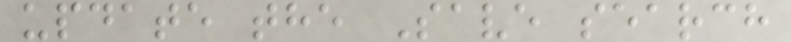update the Save search
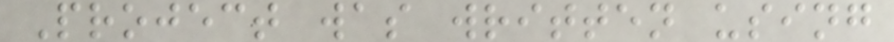Project was written using
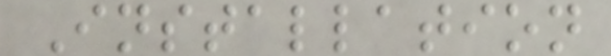Installation
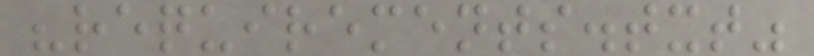"requirements.txt"
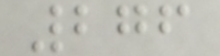276
